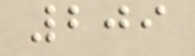209
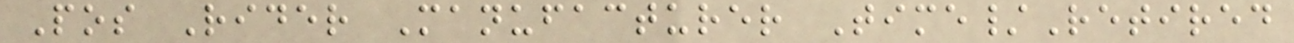Pos Rider Manufacturer Time/Retired
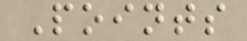Points
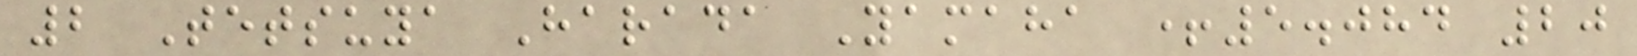2 Tetsuya Harada Yamaha +5.084 20
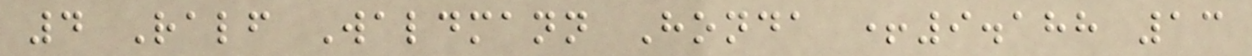4 Ralf Waldmann Honda +9.188 13
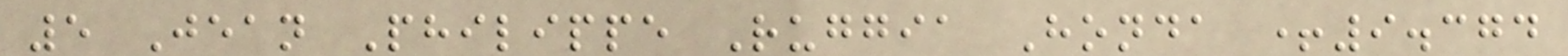5 Jean Philippe Ruggia Honda +9.374
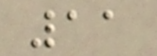11
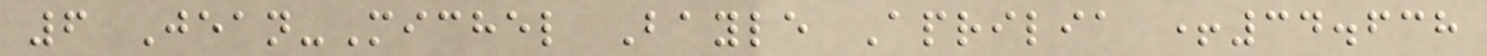6 Jean-Michel Bayle Aprilia +34.638
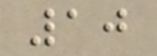10
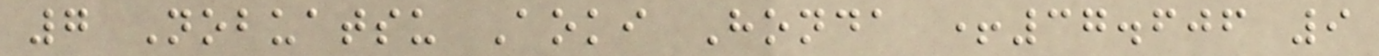7 Nobuatsu Aoki Honda +37.606 9
